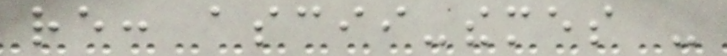re: ascii-themes -
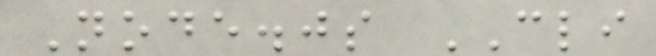Node.js CLI
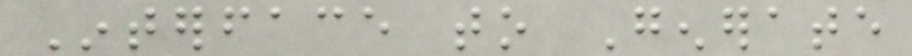Interface to Generate
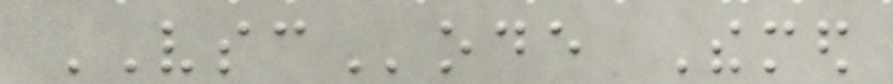VSCode Themed
